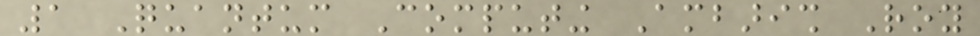1 Quantum Computing Ambarish Roy
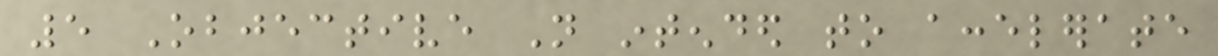5 Objective Not intended to accelerate
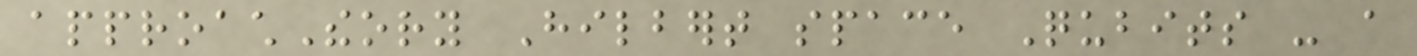approachTheory Hilbert space Qubits - a
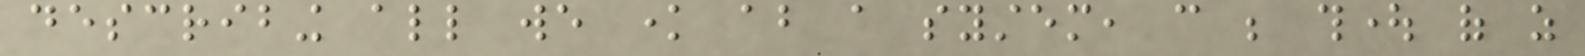describing all we know about a system, can be thought of as
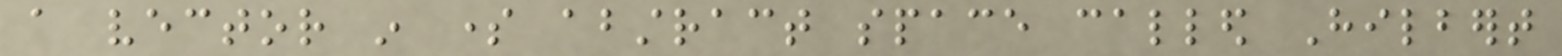a vector in some abstract space called Hilbert
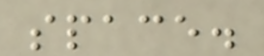space.
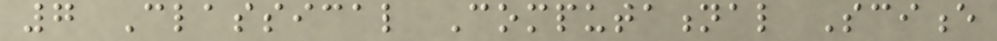7 Classical Computational Science
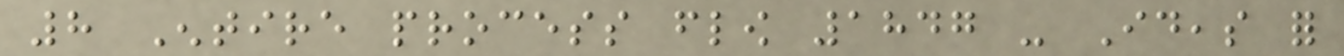8 Entire process flow 1847 - Ideas for
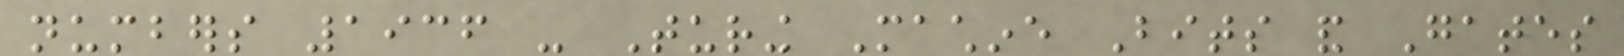numbers 1936 - Turing Machine Bits and Gates
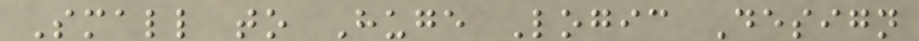Small to Huge Logic Design
